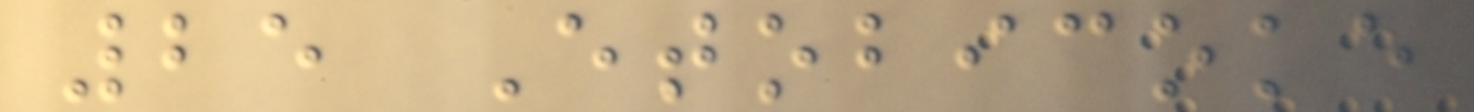25 Etobicoke
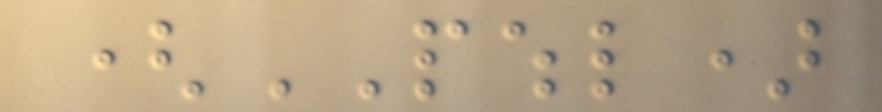(PWHL)
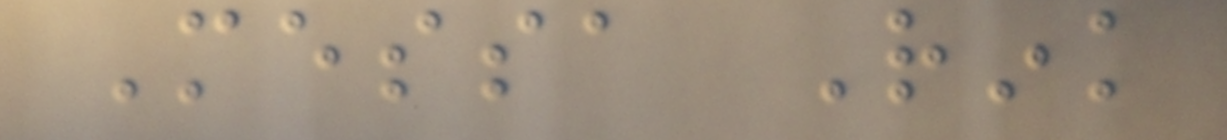Messa Rink
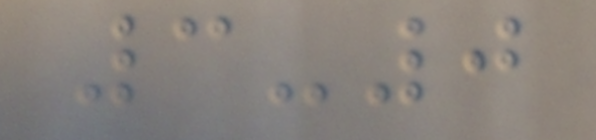3-0
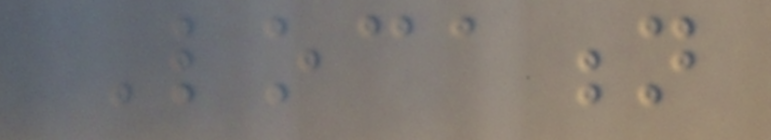Location
